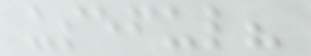useful?
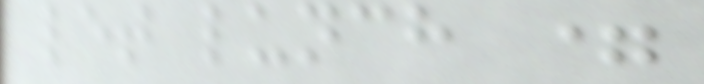let lunch =
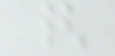{
